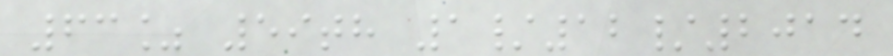63% 59th 1/12/2014
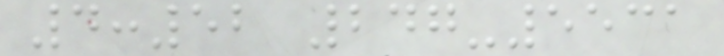4:52 247-5531
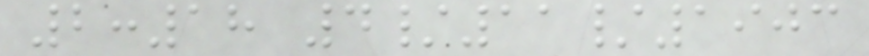2:18 4/11/1903
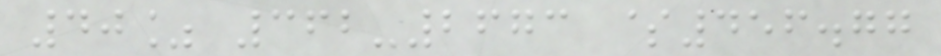40% 362-2673 $456.77
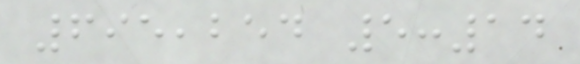695,254 5:14
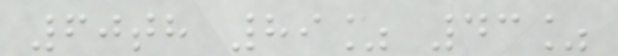60th 89% 43%
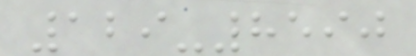129-8590
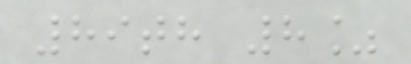89th 8%
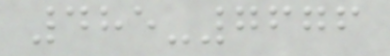485-7676
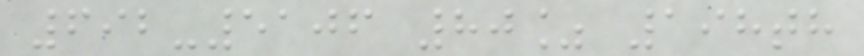692-5106 80% 198th
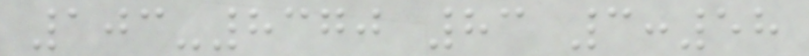103-8370 83 3:58
